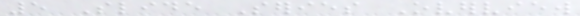5 Slide Series Overview
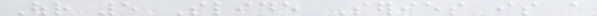Our 5 Slide Series is a
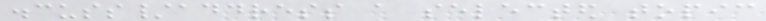discuss/address a selected topic
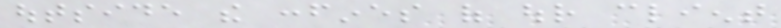outside the confines of our client
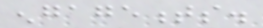engagements.
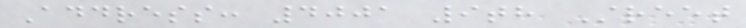Address: 4001 9th Street
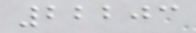22203
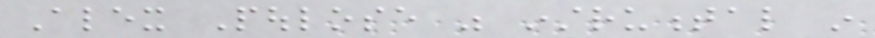Alex Poulose was instrumental in
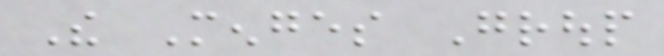The Menges Group
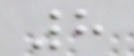8
